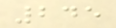245
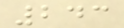243
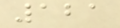121
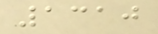1310
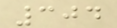304
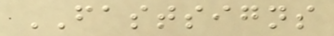FASTSIGNS
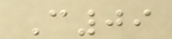C09
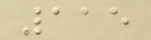115
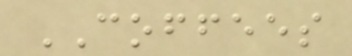COFFEES
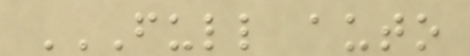FULL AUTO
